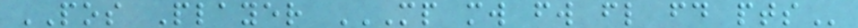POS Player MP MW FW FL FD PTS
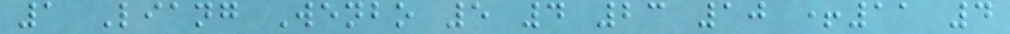1 Liang Wenbo 5 4 23 10 +11 4
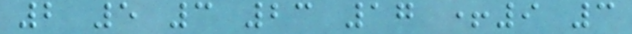2 5 3 23 17 +9 3
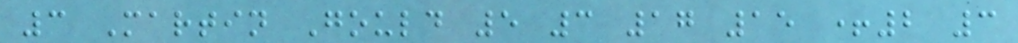3 Martin Gould 5 3 17 15 +2 3
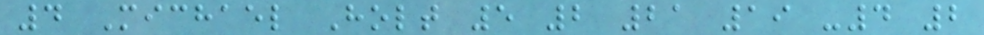4 Michael Holt 5 2 21 19 -4 2
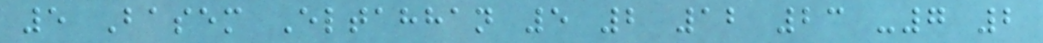5 Basem Eltahhan 5 2 12 23 -7 2
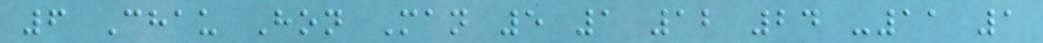6 Chau Hon Man 5 1 12 24 -11 1
